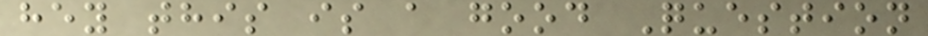hey this is a good Question
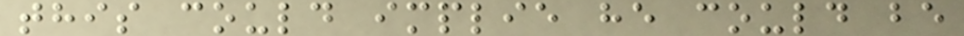this could implie he could be
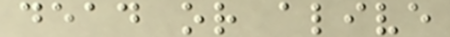dead or alive
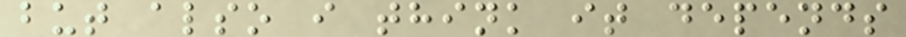but also i think it depends
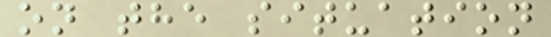on the situation
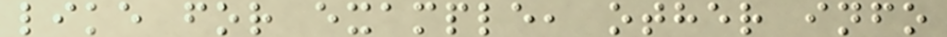like for example, other info
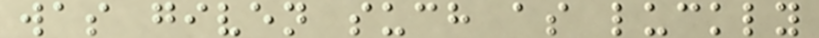was given such as luckly
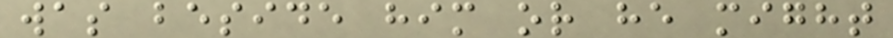was beside him or he might
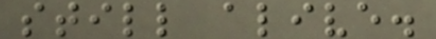still alive.
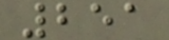251
